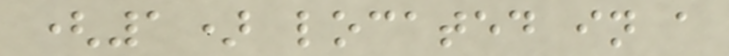(1) located in a
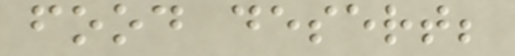food desert;
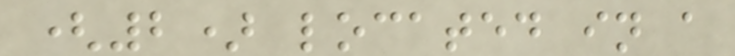(2) located in a
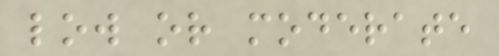low or moderate
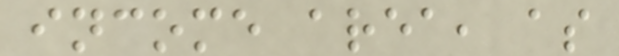income area, as
